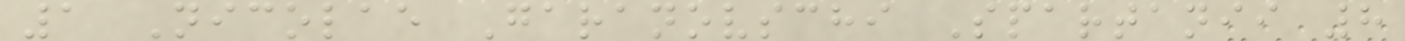1 Nicolae Garanovschi Spartanii 8
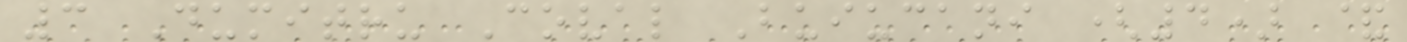3 Dumitru Coval Buiucani (4) &
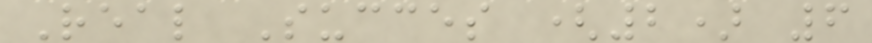Real Succes (2) 6
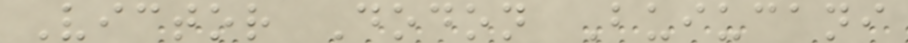Victor Dodon Buiucani
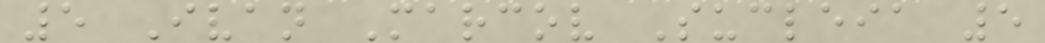5 Ivan Marcov Sucleia 5
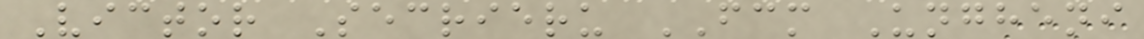Victor Secrieru FCM Ungheni
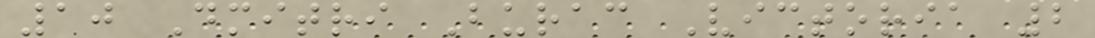10 Dmitri Burac Victoria 2
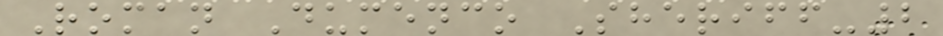Roman Dumenco Sheriff-2
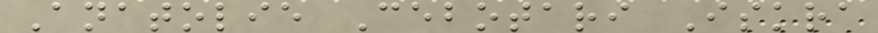Anatolie Cebotari Iskra
